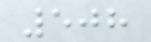508
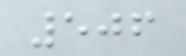506
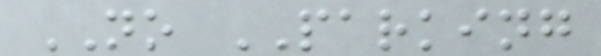NO PARKING
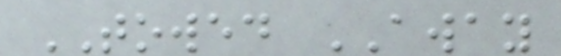TOWED AWAY
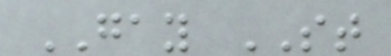GAY ST
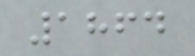1864
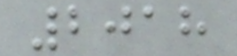2018
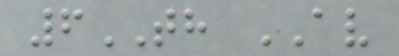6TH AV
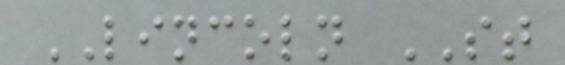LINCOLN ST
